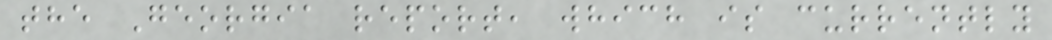the Georgia report, which is currently
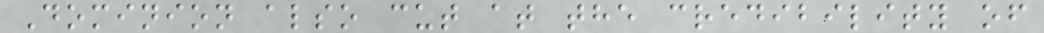Dominion also cut at the credibility of
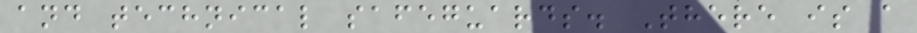and technical safeguards. There is a
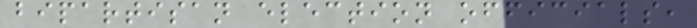bipartisan election officials,
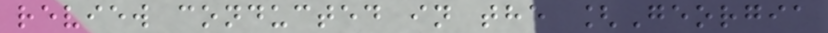review conducted in the [Georgia
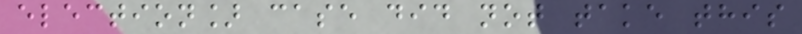election] case did not take this
